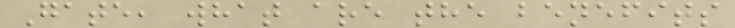Gate, what are the benefits
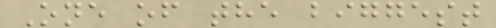One of the biggest
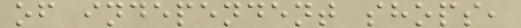of independent shops,
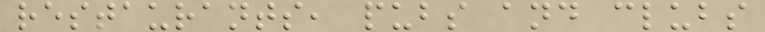restaurants, pubs and clubs
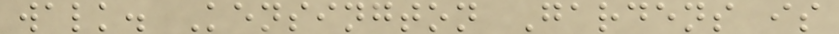walk. Kensington Gardens is
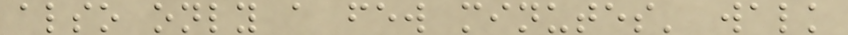also only a few minutes' walk
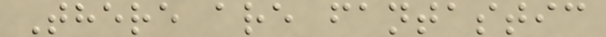There are fantastic
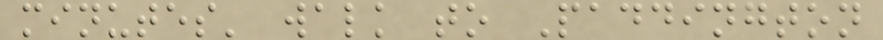minutes' walk to Paddington
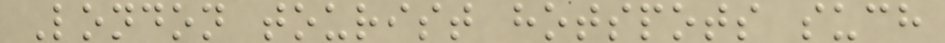London tourist hotspots such
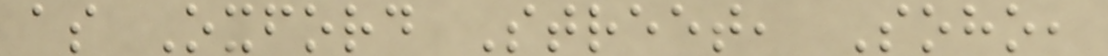as Oxford Street, Soho,
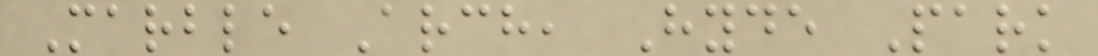Marble Arch, Hyde Park
